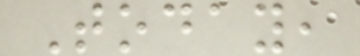Today,
